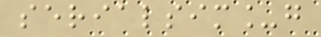serialsim_g
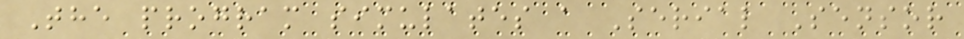The program simulates a Serial Sensor
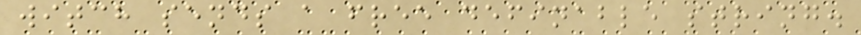witch sends a free definable string.
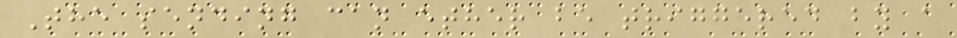The sending can ether be triggered by a
